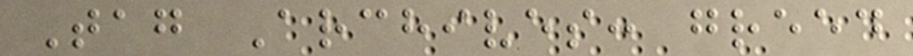Tag Archives: greed
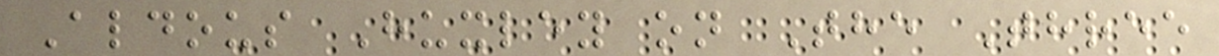Aldous Huxley on The Three
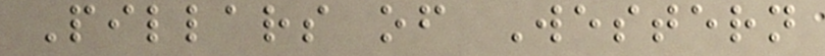Pillars of Western
